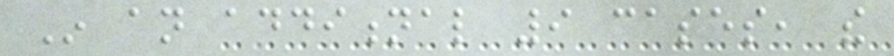In an additional 9 cases, the
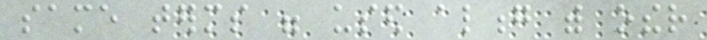same terms were used along with other
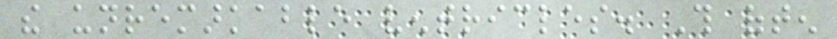the unremarkable ventricles. This often
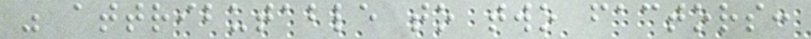was attributable to two factors:
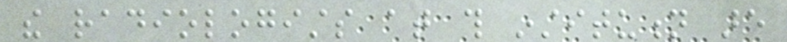the radiologists at this institution are
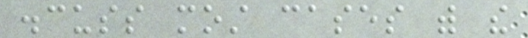discuss most cases with the
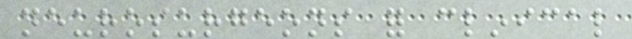neurosurgeons for clinical
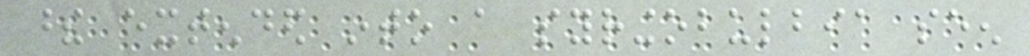these extended into a syringobulbia seen
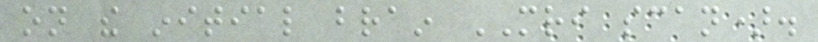on the initial brain MRI scan).
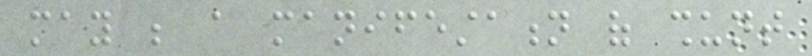may be a manifestation of shunt
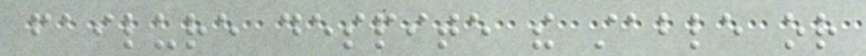failure despite the stable or
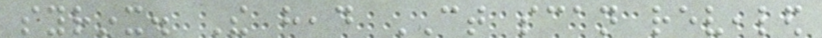syrinx. The head CT scan revealed
